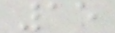15
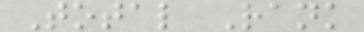Total Rank
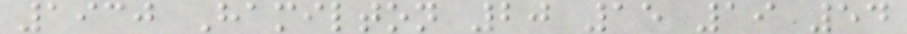1930 Hamilton 20 15 19 54
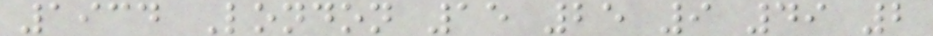1934 London 15 25 9 49 2
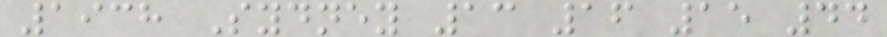1938 Sydney 13 16 15 44
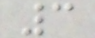3
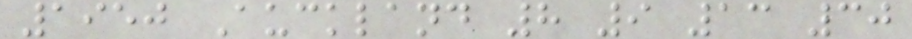1950 Auckland 8 9 13 30
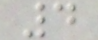4
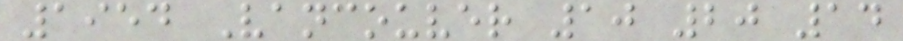1954 Vancouver 10 20 14
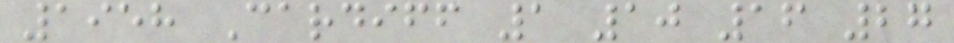1958 Cardiff 1 10 16 27
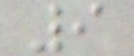9
